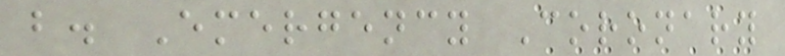b. Emergency Coronary
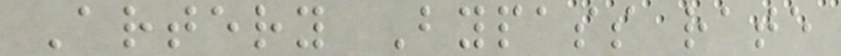Artery Bypass rate
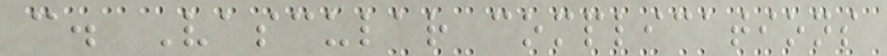c. Vascular complications
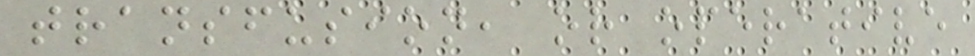transfusion, or operative
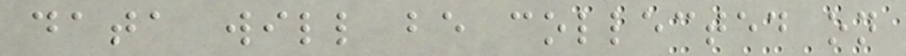data will be collected on
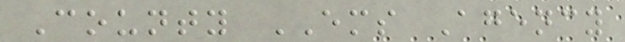County EMS Agency
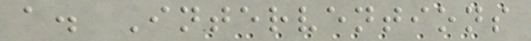a. Interventions
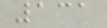131
